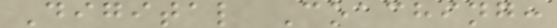Digital Coaching:
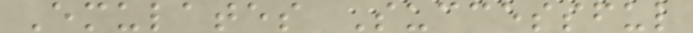Emulates Successful
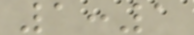1:1
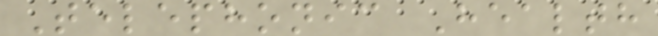Telephonic Health
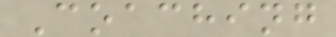Coaching
